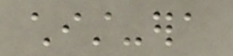chist-era
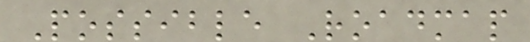Possible Roadmap
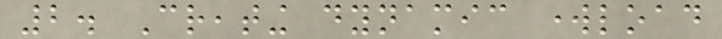2. Creating dynamic workload
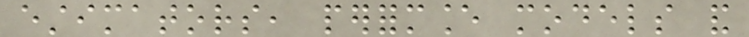estimators, performance models and
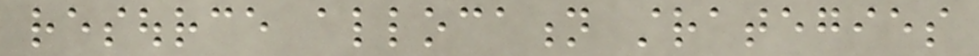resource allocation strategies
